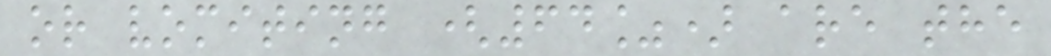or vomiting (64%) are the
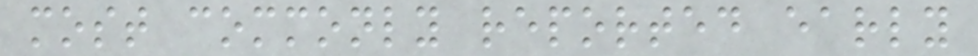most commonly reported early
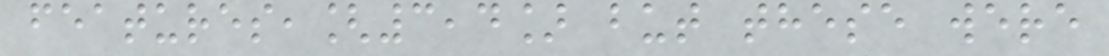features,[3,4] but these were
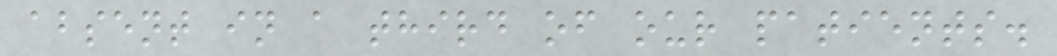absent in a third of our patients.
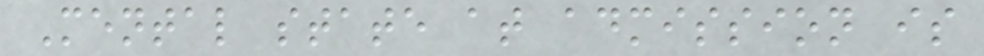Mental state at admission is
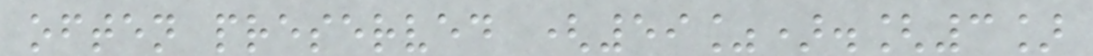often preserved (59%).[3]
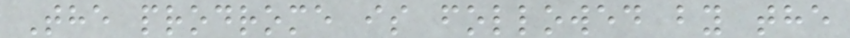The prodrome is followed by the
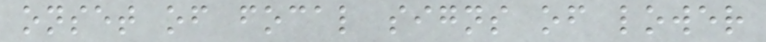onset of focal signs of lower
